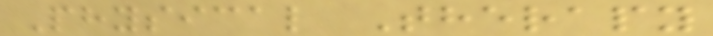Physical Therapy
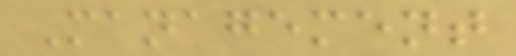Management
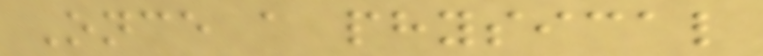Once a physical
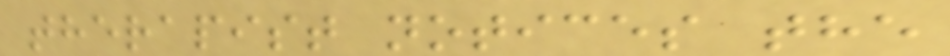therapist notices the
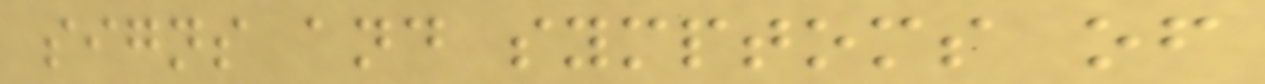signs and symptoms of
